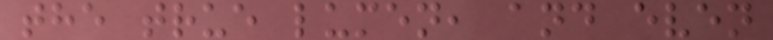the true lumen, and even
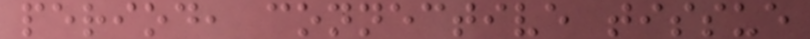period, connective tissue
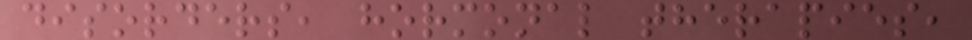disorders, hormonal therapies,
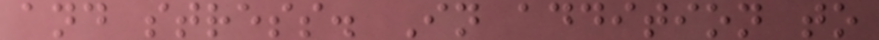and stress. In addition to
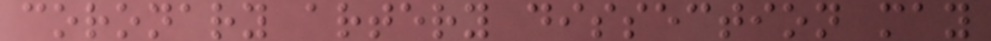coronary artery dissection may
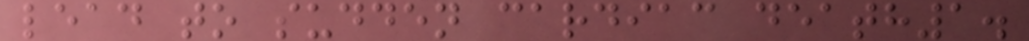lead to sudden cardiac death1.
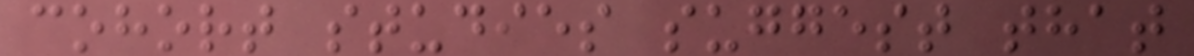cohort studies suggest that
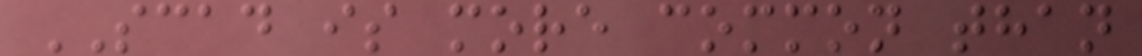SCAD is more common than
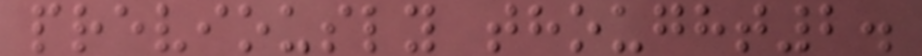previously thought2.
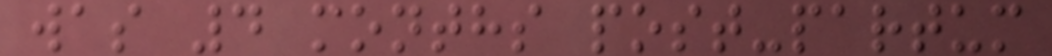was 4 months post-partum
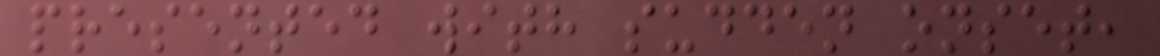presented with sudden onset,
